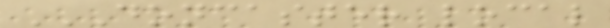DONCASTER LOCAL
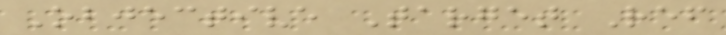Objective Target Ref
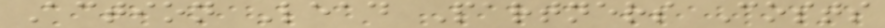Action Lead Partners Costs
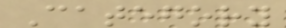Category
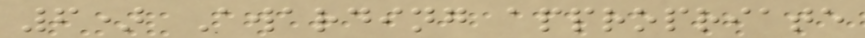6) Awarding appropriate
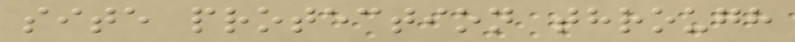site protection through
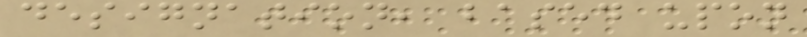designation, based upon
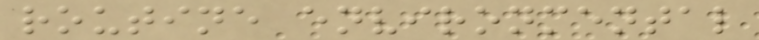routine environmental
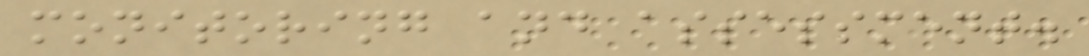monitoring and assessment.
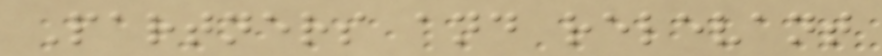Partners and relevant
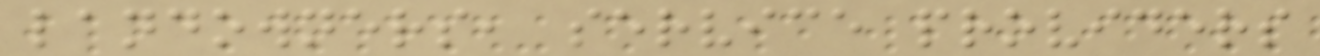landowners, service providers
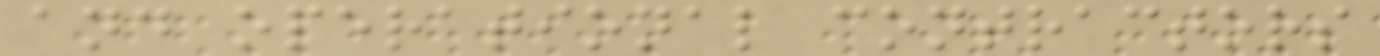and operational contractors
